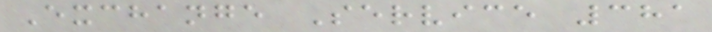Exchange Service 381
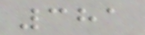381
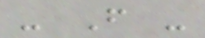- F -
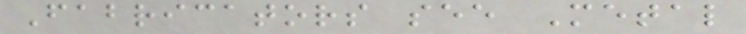Fabricators see Metal
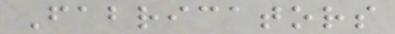Fabricators
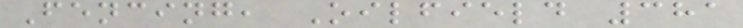Fencing, Oilfield 381
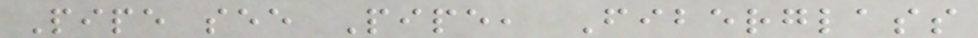Pipe see Pipe, Fiberglass
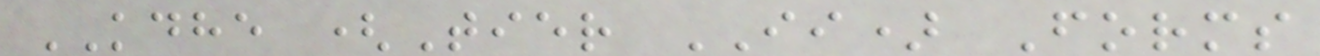KDHE (Tier II) Forms
